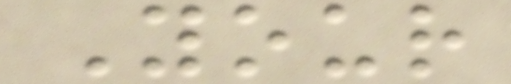Your
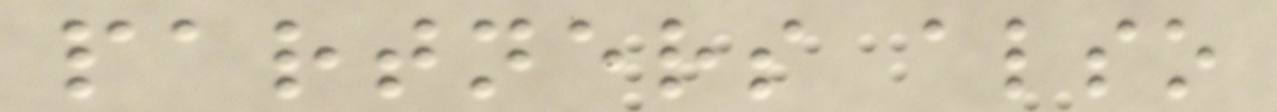partners also
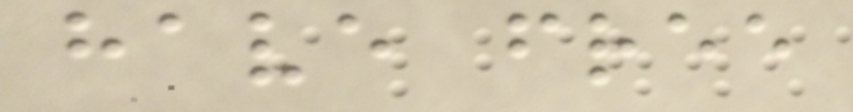have free
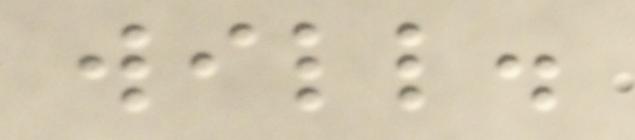will.
